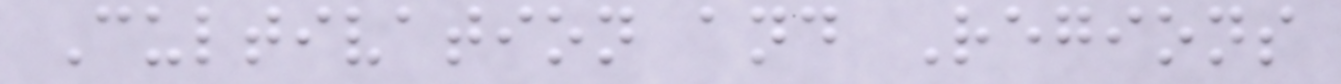Cultivation and Regions
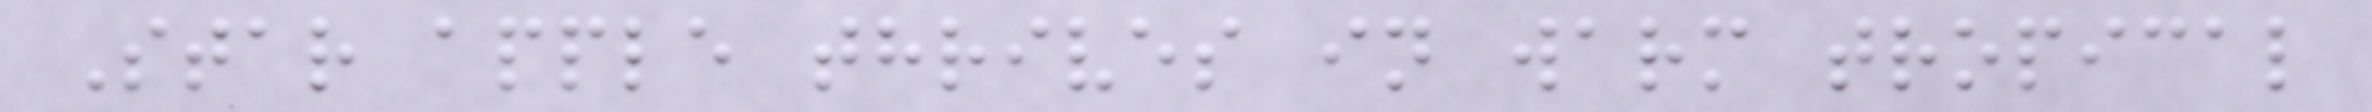Star apple thrives in warm tropical
